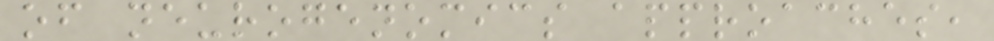of neurogenomics approaches,
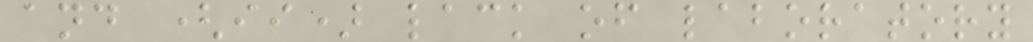and (ii) lack of laboratory
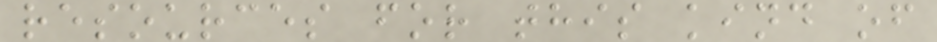resources for this kind of
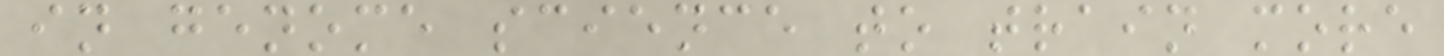in genome science to train more
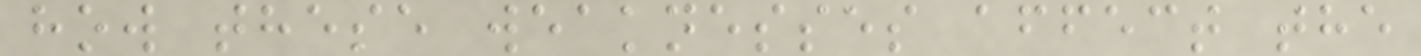how these weaknesses affect the
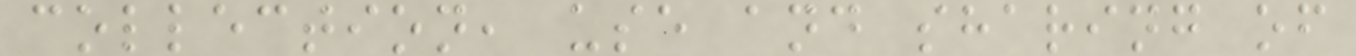collection, use and sharing of
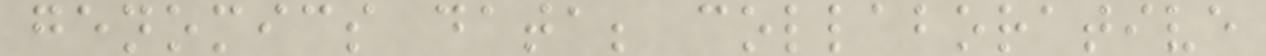genomics data; collaborative
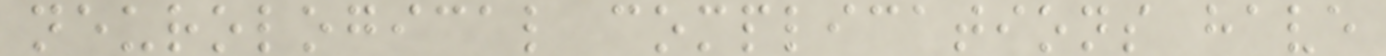neurological complications have
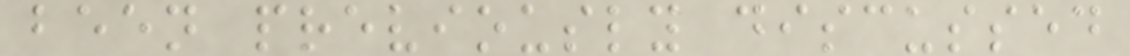been previously discussed
